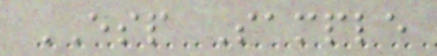ESP Sample
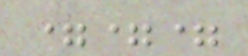===
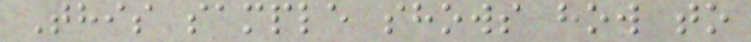This sample shows how to
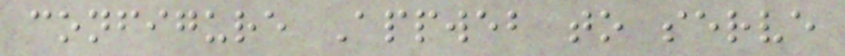configure Appweb to serve
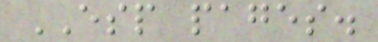ESP pages.
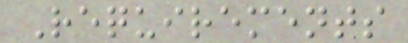Requirements
